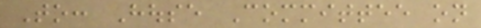To: House Committee on
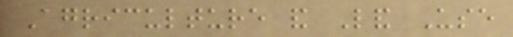Agriculture and Land Use
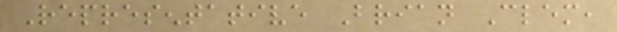Representative Brian Clem,
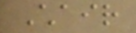Chair
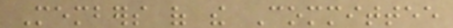Members of the Committee
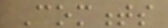Comments
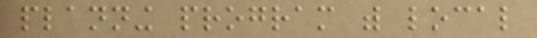planning program with local
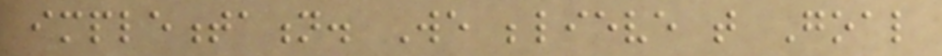implementation. We believe that Goal
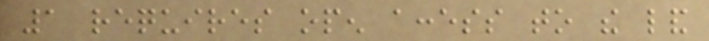1 requires open access to the land
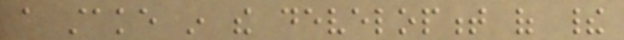a stake in the development of their
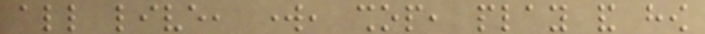all live, work, shop, play and how
